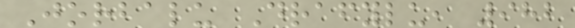Jorbalu Drafylu, 982
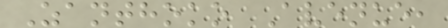Zanthoko Avenue,
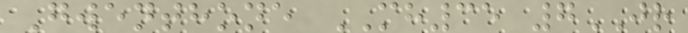Gwenthone MH35 7JR
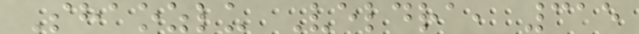Shaozlu Veldra, 315
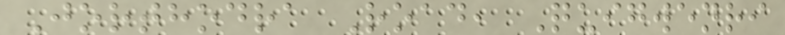Jorthodra Road, Quigwenri
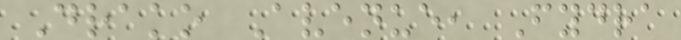Drako Avenue, Fydra
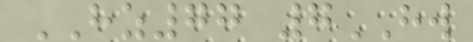HZ77 7HW
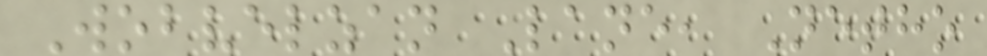Wobvelzan Lane, Netho
